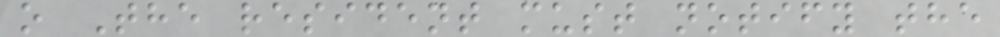o The resident must notify the
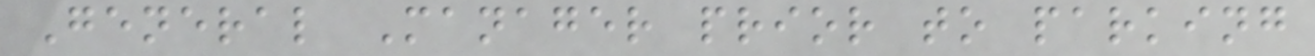General Manager prior to parking
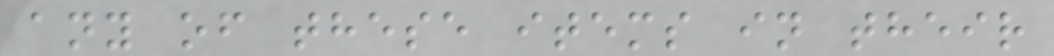any of these items in their
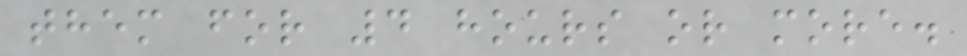them for 4 hours or more.
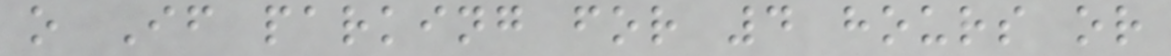o If parking for 4 hours or
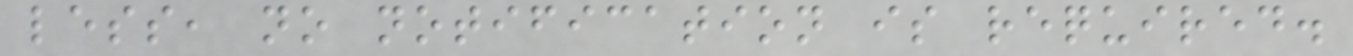less, no notification is required.
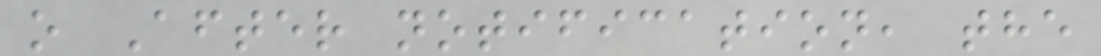o After notification, the
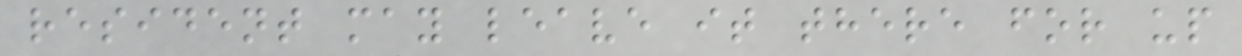resident may leave it there for up
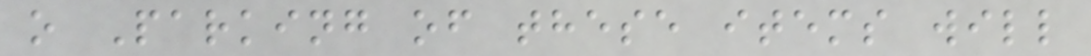o Parking of these items will
